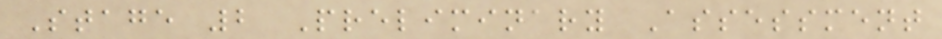Stage 2 Preliminary Assessment
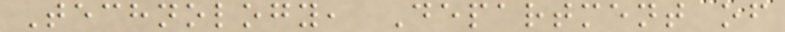Technology, Department of
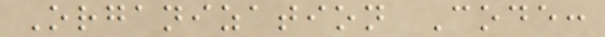Organization Code:
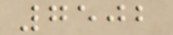7502
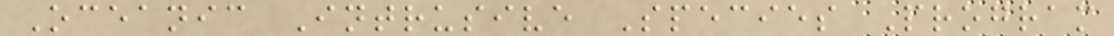Oceanic Intrusive Species Program
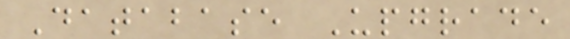Database Upgrade
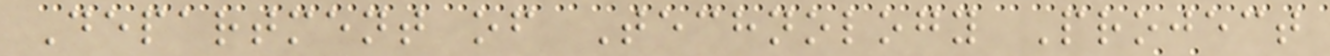Department of Technology Project
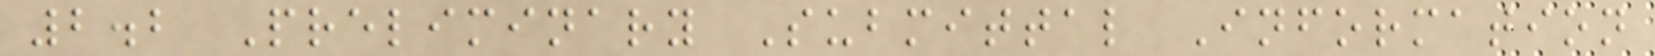2.2 Preliminary Submittal Information
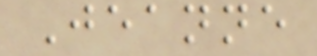Jeanne
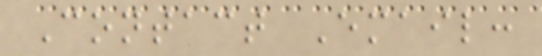Contact Email:
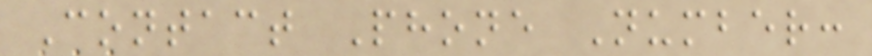Contact Phone Number:
